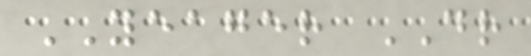YEAGER DR
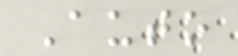Auto
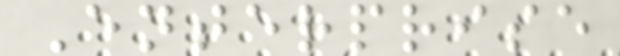Enterprise
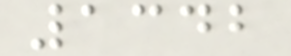1342
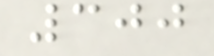300
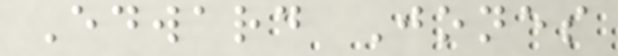Edward Jones
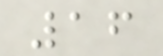16
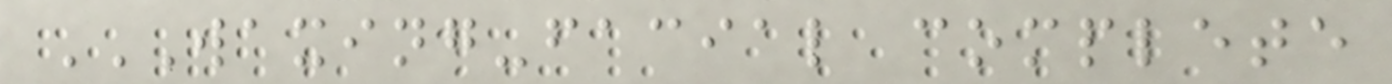WAXING-FACIAL COMPLETE
